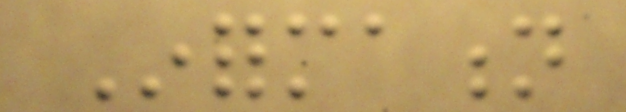Information
